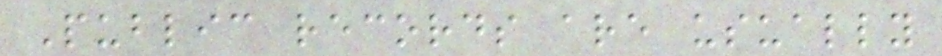Public records are usually
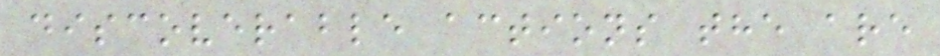discoverable actions the are
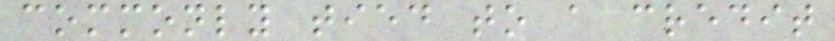commonly tied to a credit
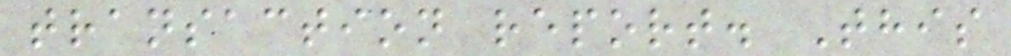transaction report. This
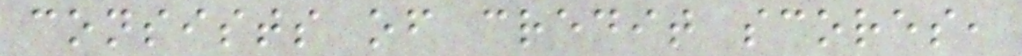consists of credit scores,
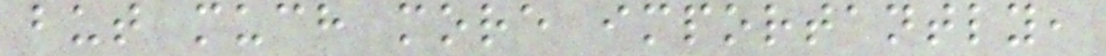but much more importantly,
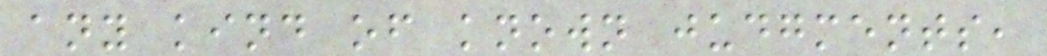any kind of known judgments,
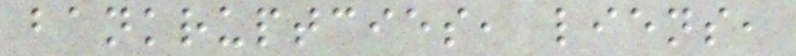bankruptcies, liens,
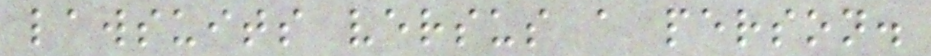lawsuits versus a person.
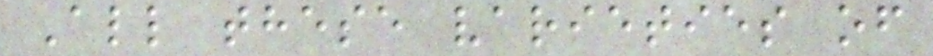All these varieties of
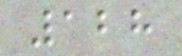128
